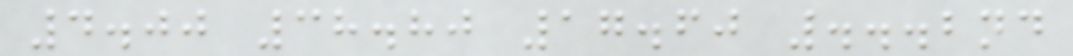4.00 38.80 17.60 ...2nd
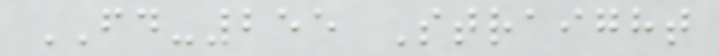FD-255 Straight
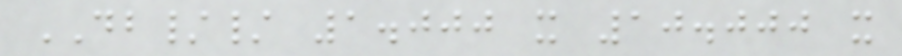DB// 1.000 x 10.000 x
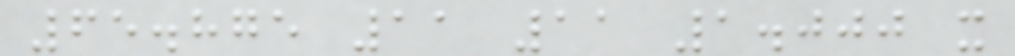65.875 11 11 1.000 x
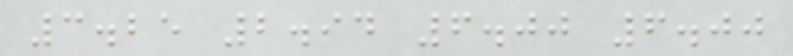3.25 2.94 6.00 6.00
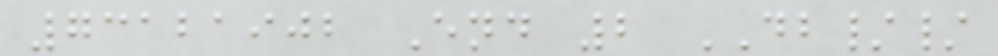73121902 End 2 DB//
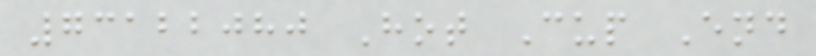73122080 Hot Cup End
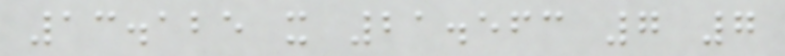13.125 x 21.563 7 7
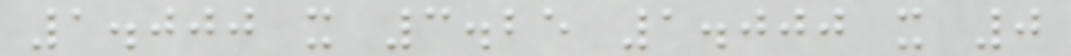1.000 x 3.25 1.000 x 0
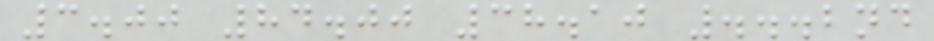3.00 84.00 38.10 ...2nd
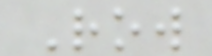Row
